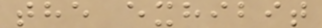the exhibit
